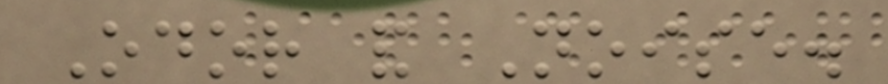Odor and Noise.
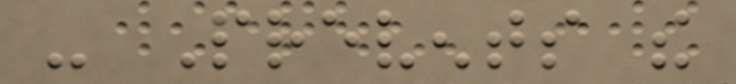- Prevents the
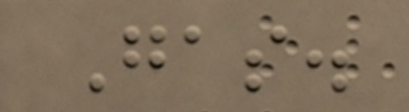Gas.
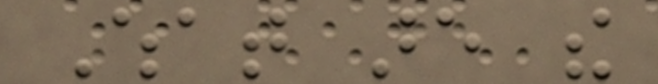What are the
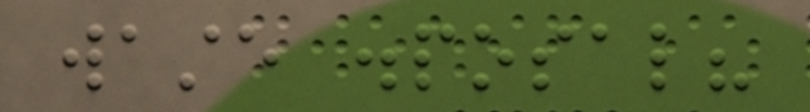waste disposal?
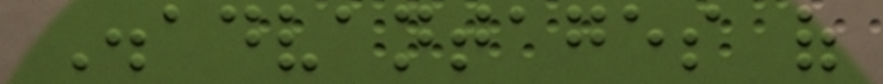Disadvantages of
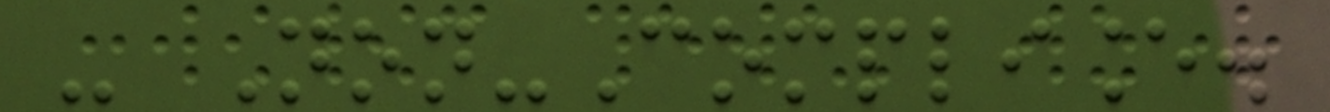- Non-Compliance.
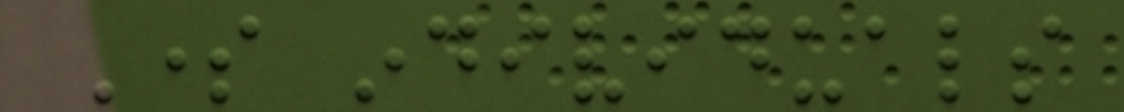Some individuals
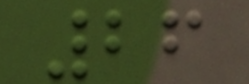26
